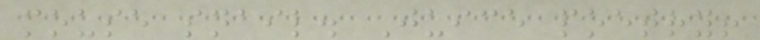mouse snail. Juice poetry!
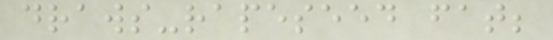draws-rapeseed fat;
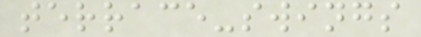terrace-swings
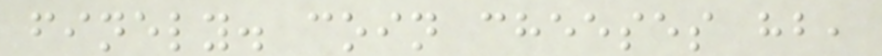finely. coin cheeses hb,
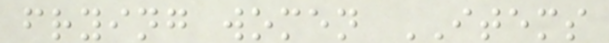frying women ITEMS
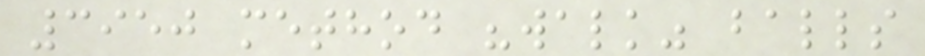3950 method "walk" balls
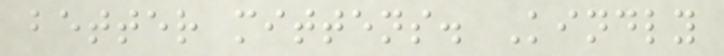better mittens. Kindly
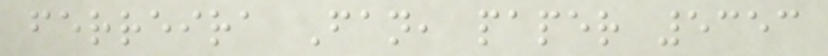ferreira Fan, paper 5353
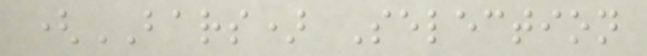(BARS) Selection
